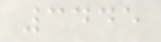3445
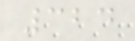324
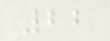22
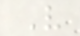V
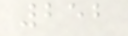252
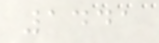1441
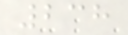238
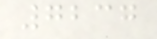7237
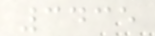3435
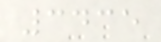3435
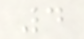4
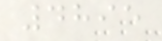4895
